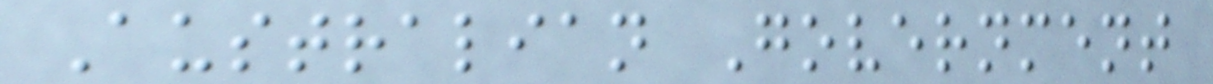Australian Government
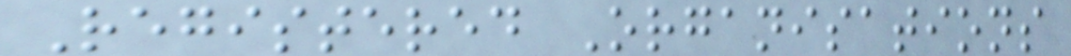Registered Organisations
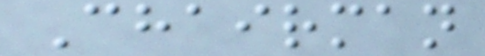Chairman
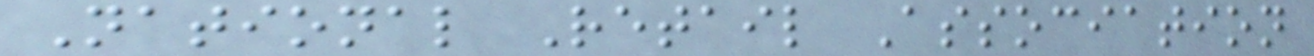National Retail Association
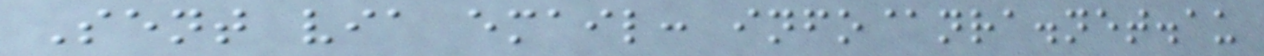Sent via email: info@nra.net.au
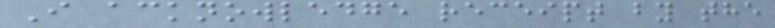I acknowledge receipt by the
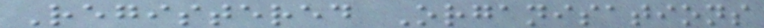Registered Organisations
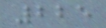225
